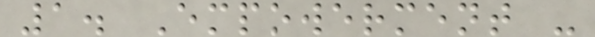1. Empowerment -
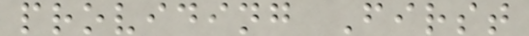providing First
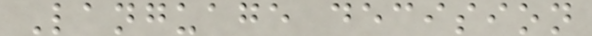Language decision
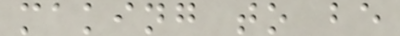making to be
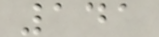141
